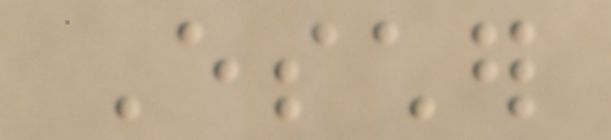Escher
